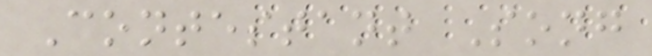Contestant Song
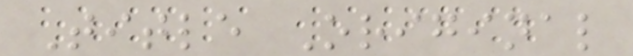Title Original
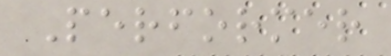Performer
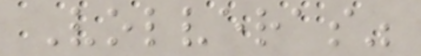Volveras"
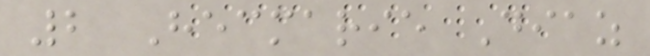2 Hecmarie Diaz
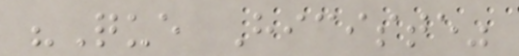"Que Hiciste"
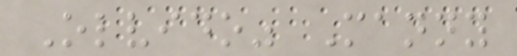Olvido" Manny
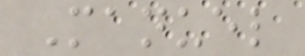Manuel
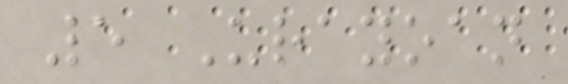5 Urayoan
